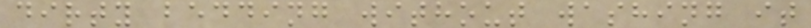dirty bedding without washing it
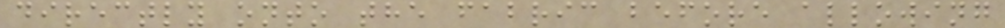directly onto the fabric before allowing
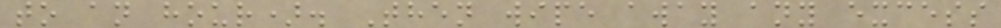to an hour). Then wipe away any excess
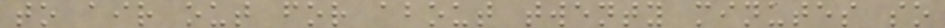to air out for about twenty minutes so
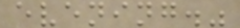evening."
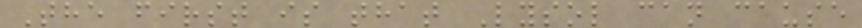The first is that Lysol can cause
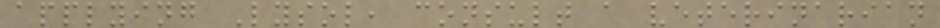applying Lysol, consult a veterinarian
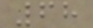68
